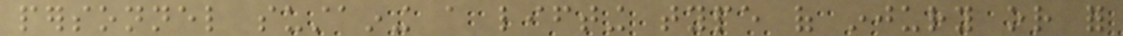personnel sustaining a lifting type of injury or for
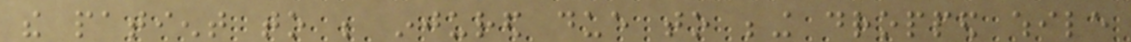the patient to be injured due to being dropped while
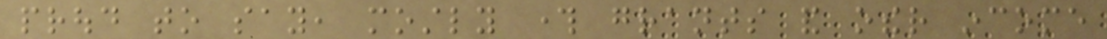proud to say, mostly through grants and other income
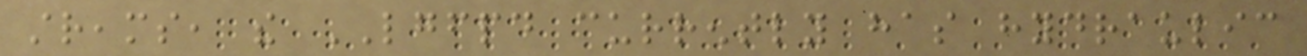streams, the LGFPD currently has hydraulic
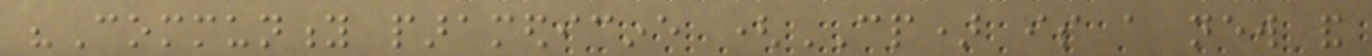"Community paramedicine (CP) is a new and
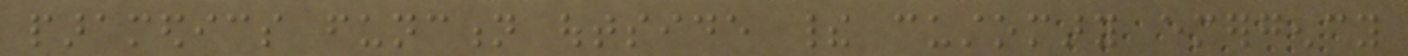paramedics function outside their customary emergency
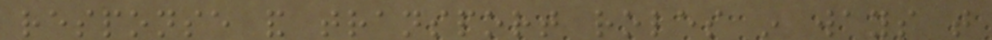response and transport roles in ways that
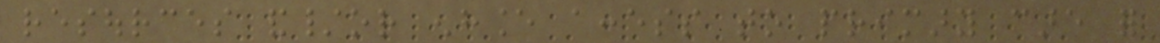resources and/or enhance access to primary care for
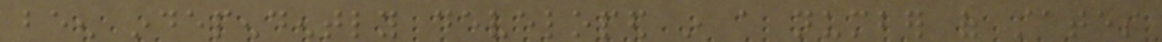been independently developed in a number of states
